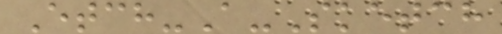Etch-A-Sketch
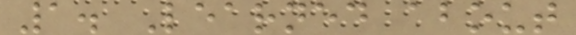1. Learned about
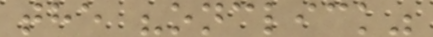the "onclick"
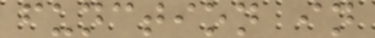function in
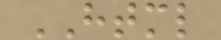HTML
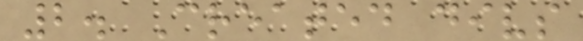2. Created divs
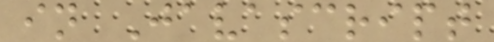in Javascript
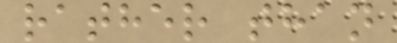rather than
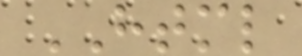HTML
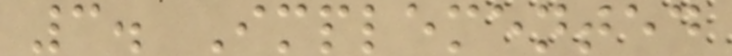3. Implemented
